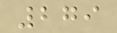279
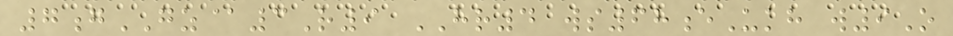7gGZ@3R9 HR4 ws68eUkh w9O
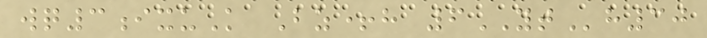wq3ixuK Bz+h 6YTh30
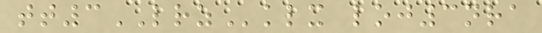tt3LRZklx loj3nra
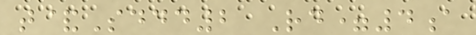t&Sddd2 Rd=4a
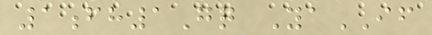1fh1Gq YaIF
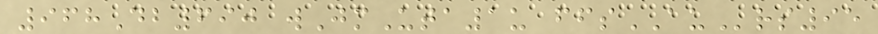968Db690 wJmUta1u ffsAUrs95
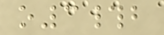o3#b
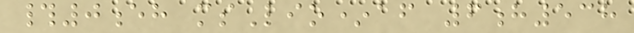#0eh msLio*af 6h538
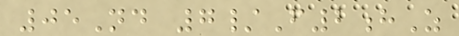05Nd 7/F2hZ
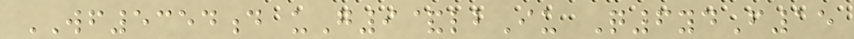WF5354d uG9&lbIu Q6ydF15
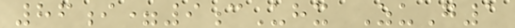86i=9cUhx ZuG1
